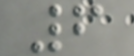6
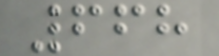668
